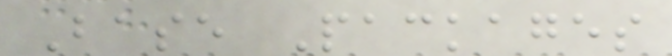Base Packages
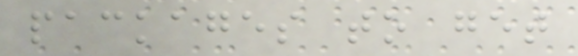packages to get
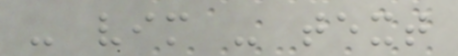- vim - text
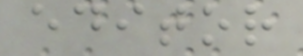editor
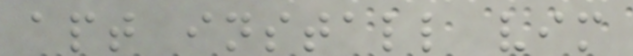apt install vim
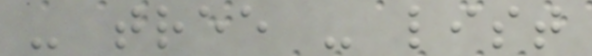- tree - list
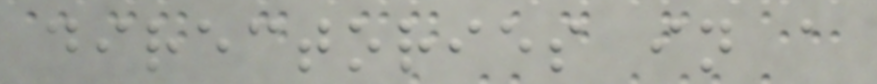directories in a
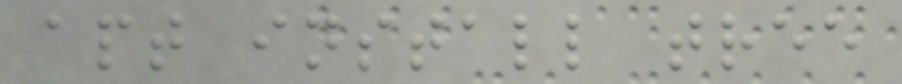apt install tree
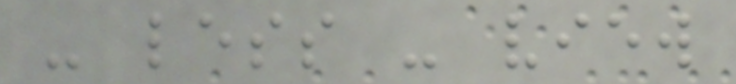- less - view
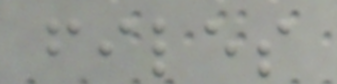files
